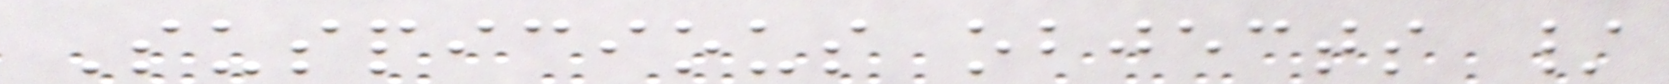Suspicious objects /
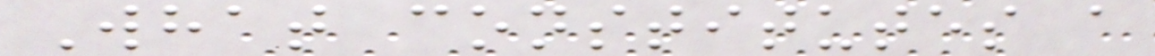What constitutes a
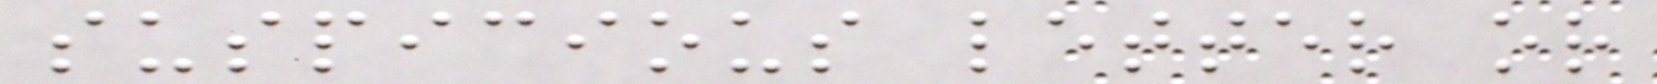suspicious letter or
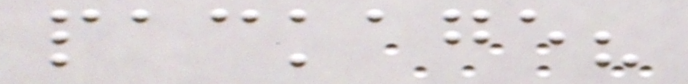package?
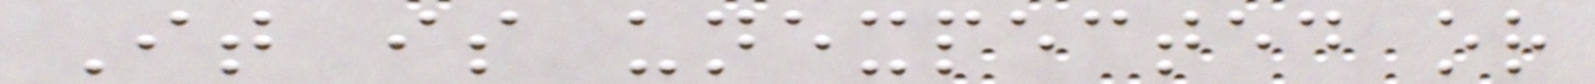It is unexpected or
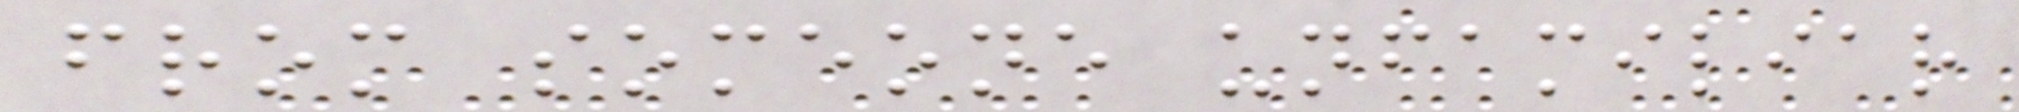from someone unfamiliar
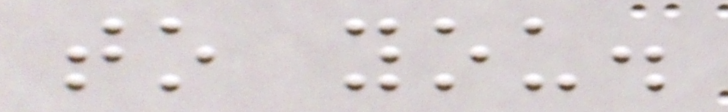to you.
